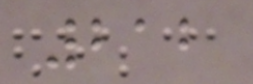212
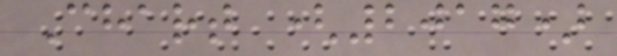Chart (2017)
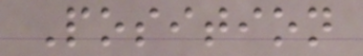Position
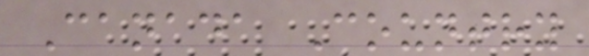Canada Country
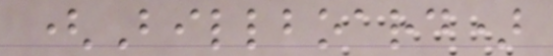(Billboard)
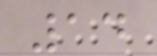14
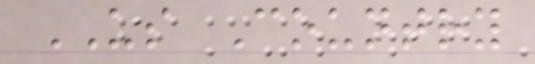US Country
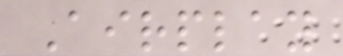Airplay
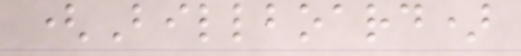(Billboard)
